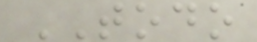TODO
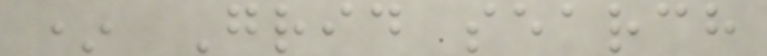* Grid search
